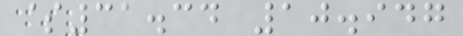$31.34 10.947
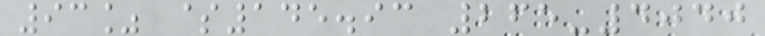93% $145.93 265-4040
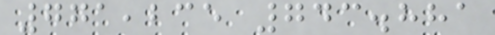771,235 743.881
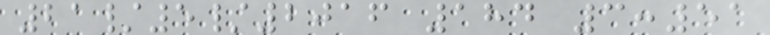21/5/2016 184 3:51
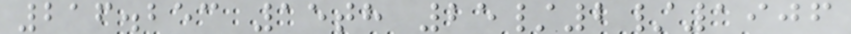216.253 15th 25/2/1906
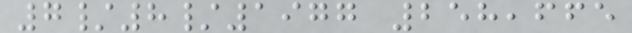7/8/1977 258,665
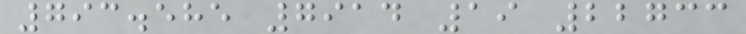793.585 7914 19 22733
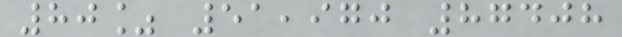80% 51,970 87408
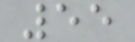55
